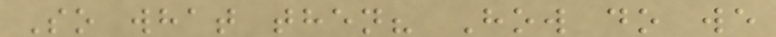So what then? How do we
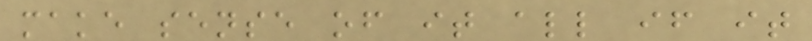make sense of it all if it
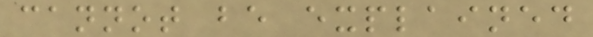cannot be explained
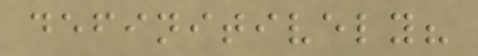definitively?
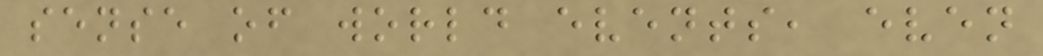sense of world events, even
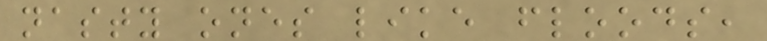nasty ones like floods,
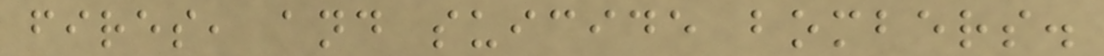fires, and suicide bombers.
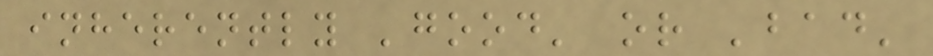inherently 'good' or 'bad'
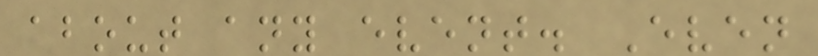about any event. Even
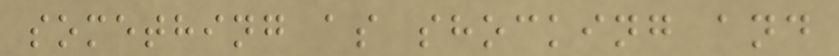something as shocking and
